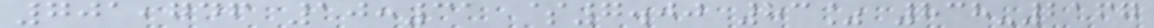701,746 10:31 $7.00 83% 838-2167
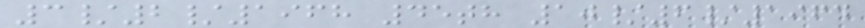3/2/1968 45th 10/6/1964
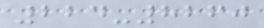224-8260
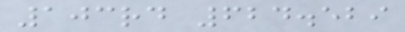103rd 624.529
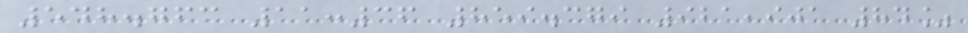548.763 11:36 859.379 921,901 84%
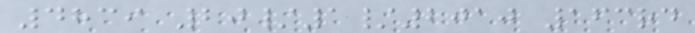4839 20/1/2010 163rd
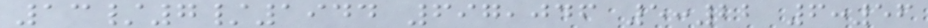13/7/1944 697,046 5:22 6:56
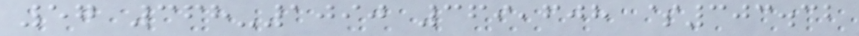57 368-1090 369,608 $303.32
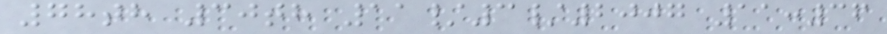78th 30th 11/3/2007 11:36
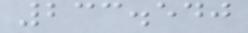233.540
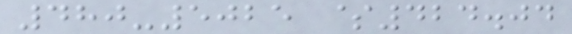480-5025 $424.04
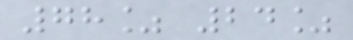78% 24%
